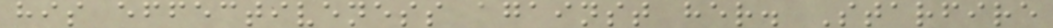his effectiveness against her. Starfire
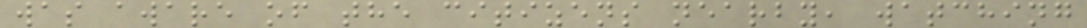was aware of the citizens nearby, watching
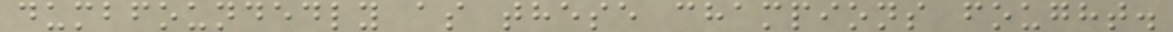dumbfoundedly as these champions fought.
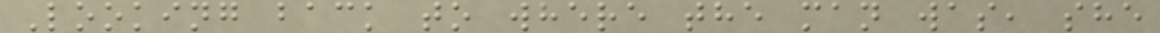Looking back to where the man was, she
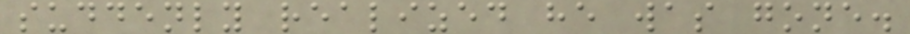suddenly realized he was gone.
